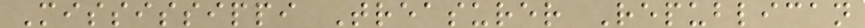Mississippi Treasurer Republican
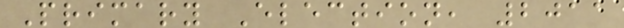Primary Election, 2011
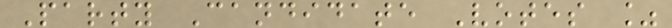Party Candidate Votes %
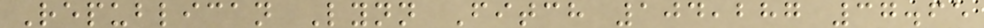Republican Lynn Fitch 104,287 37.65
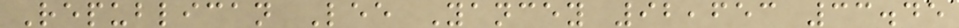Republican Lee Yancey 92,653 33.45
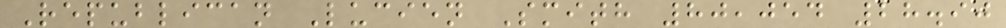Republican Lucien Smith 80,054 28.90
